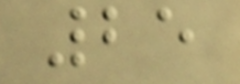25
